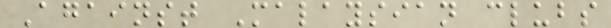Against Malaysian clubs
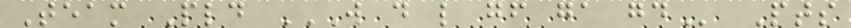Team Pld W D L GF GA GD Pts
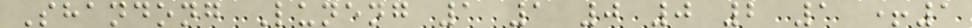Shandong Luneng 1 1 0 0 2 1 +1
